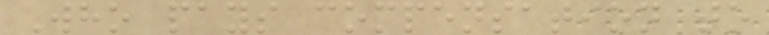Who pays compensation to
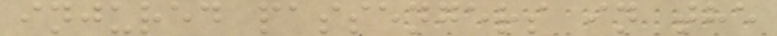injured passengers in the
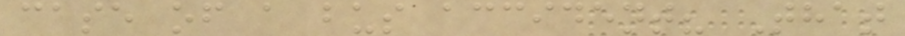case of a bus accident? That
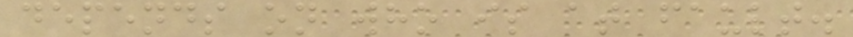depends on who is at fault.
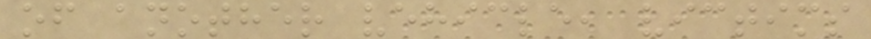of another vehicle, victims
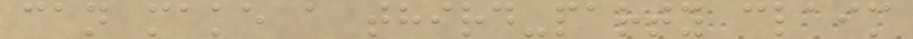can make a third-party claim
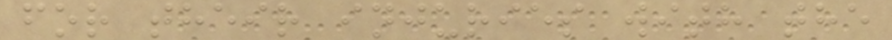for their injuries with the
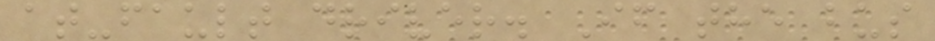at-fault driver. If the bus
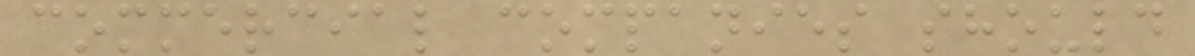commercial companies should
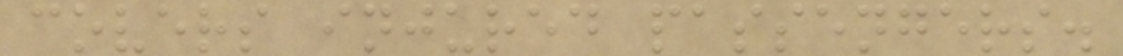covers injured passengers.
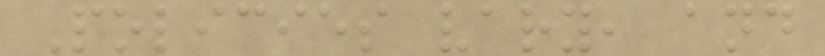Policies vary, and
